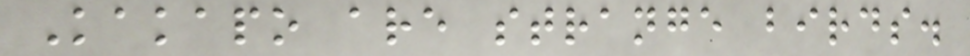Kakapo are strange birds.
